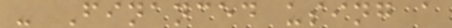- Financed using a
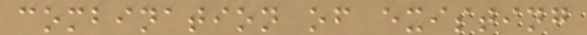combination of existing
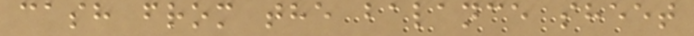cash from the balance sheet
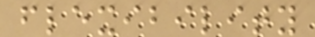flexibility
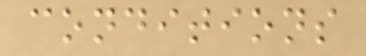conditions
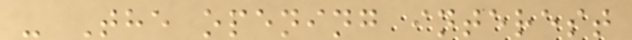- The opening interest
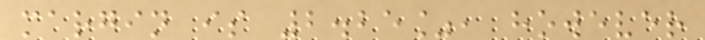margin is 2.25%, however
